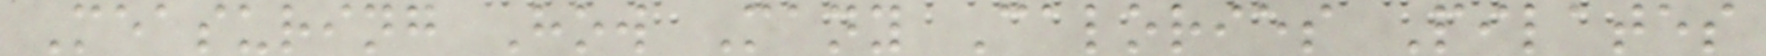Measuring How Many Calories Pilates
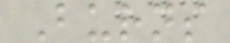Burns
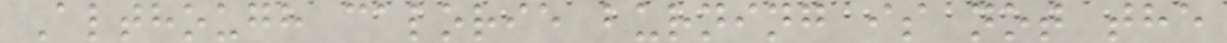Although calorie burning is not the
